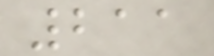211
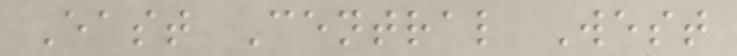East Central West
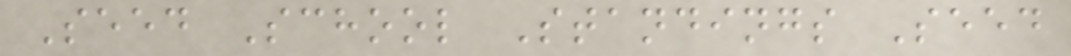Seed School Standings Seed
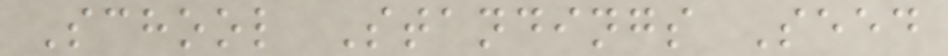School Standings Seed
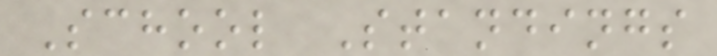School Standings
